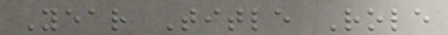Year Title Role
